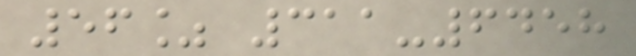56% 311-6458
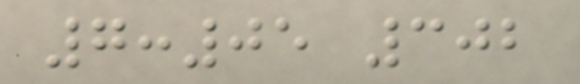7:05 302
